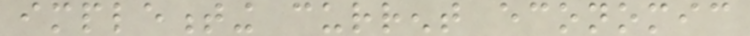implementing current economic
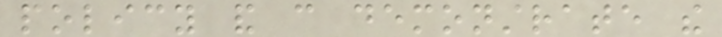policy and can demonstrate the
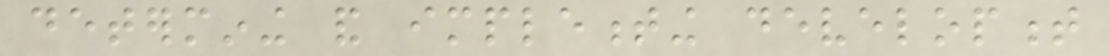determining and implementing development
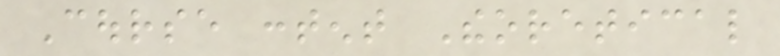Course content Theoretical
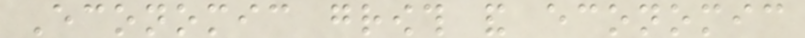Economic growth and economic
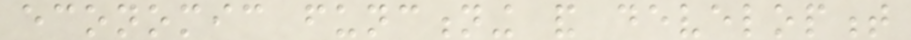economic functioning and development
